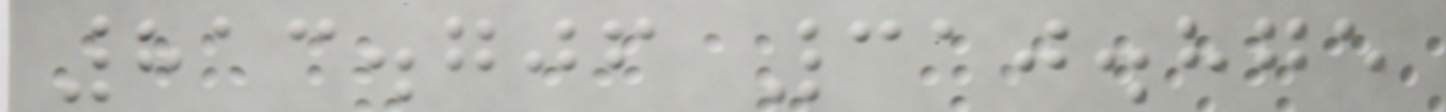813.706 310.875
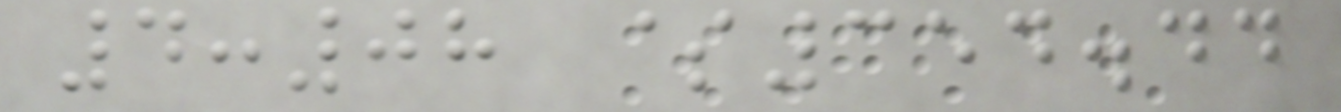4:08 $354.44
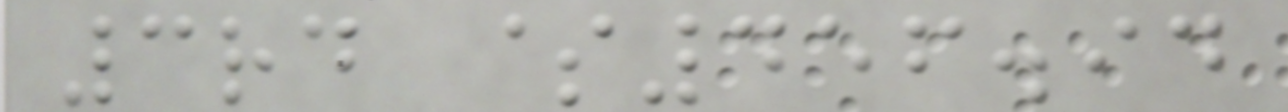3rd $456.94
